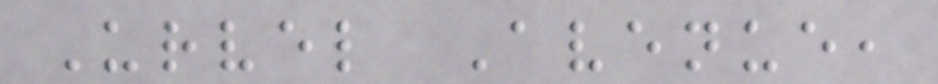Urvel Avenue,
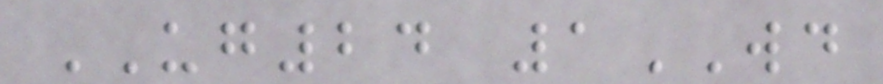UG24 1WD
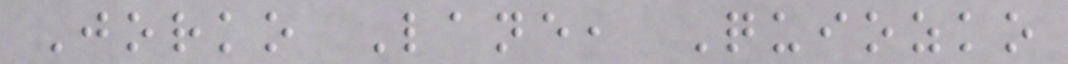Jorko Lane, Quiozko
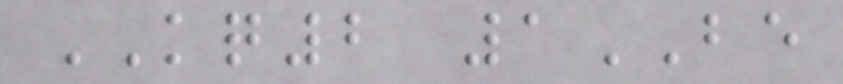KQ2 1BE
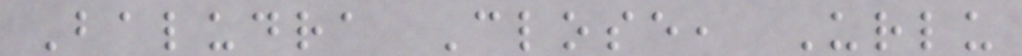Baludra Close, Urlu
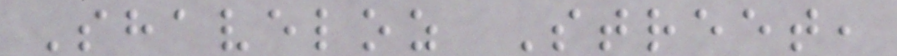Shaveloz Street,
